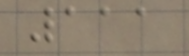111
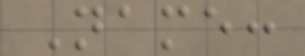Name:
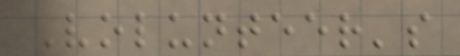Volunteer's
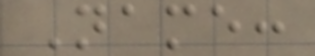Name:
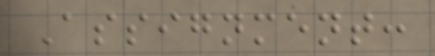Assignment:
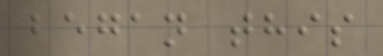began this
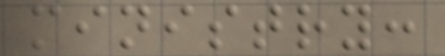ministry:
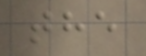the
